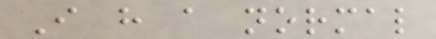I have a normal
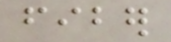fiber
